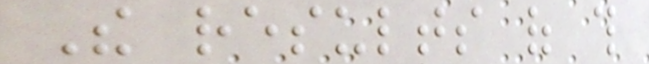The results of this
